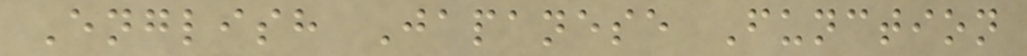English Japanese Function
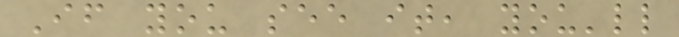If you see it, you'll
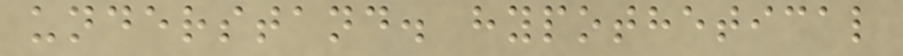understand. hypothetical
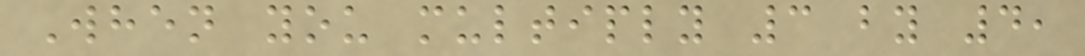When you multiply 3 by 4,
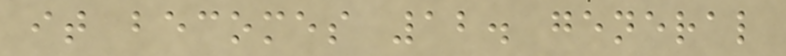it becomes 12. general
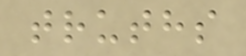truths
